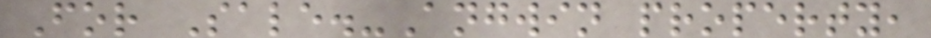For Sale.-Angwin property,
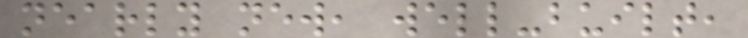nearly new, well-built,
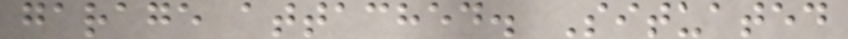garage attached. Situated
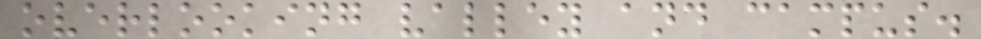overlooking valley and campus.
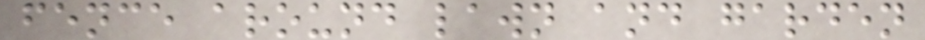fence around lawn and garden
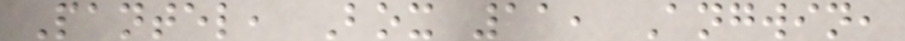Pantel, Box 11, Angwin,
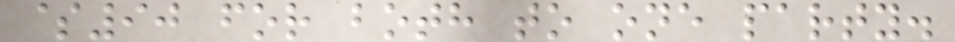$90 for both to one party.
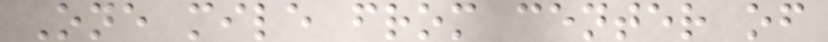One mile from center of
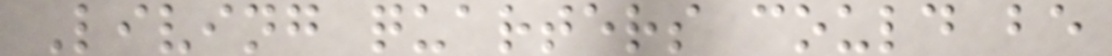Living quarters could be
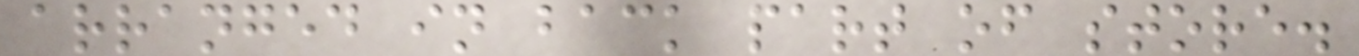arranged in back part of store.
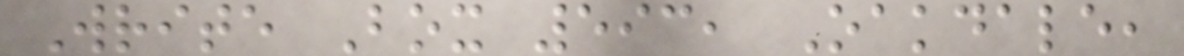Write Box 593, Oakdale,
